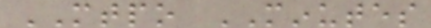MTPO MINUTES
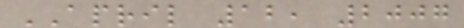APRIL 12, 2007
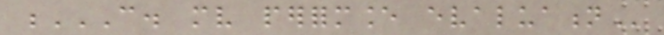C. MV PERFORMANCE EVALUATION
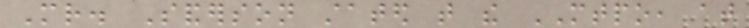Mr. Sanderson stated that the MTPO, at
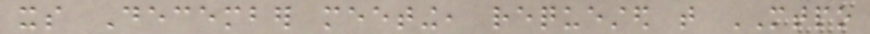its December meeting, requested that MTPO
